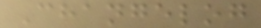Changelog
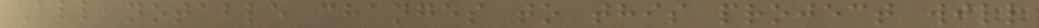All notable changes to this project will
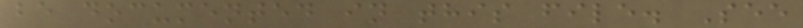be documented in this file. See
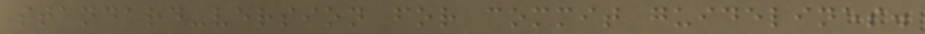standard-version for commit guidelines.
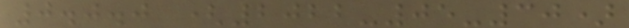0.0.0 (2022-05-30)
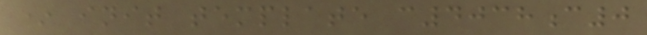* init template c4038c0
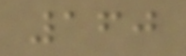160
